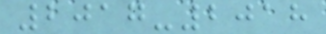2017-2018
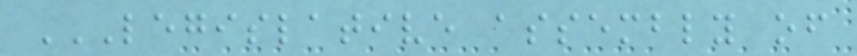LEGISLATIVE ASSEMBLY OF
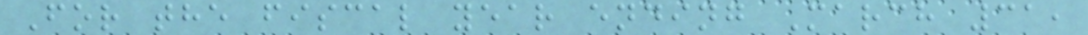For the fiscal year ending March 31,
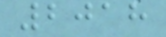2018
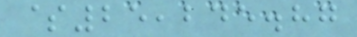$25,245.87
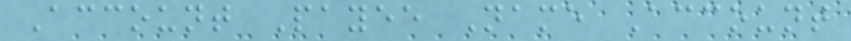Account Payee Name Account
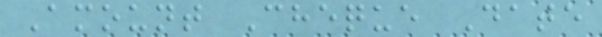Amount Cheque Date
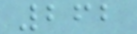262
